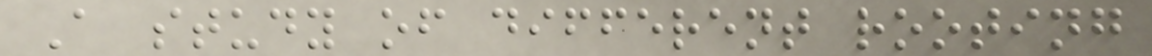A study of different rooting
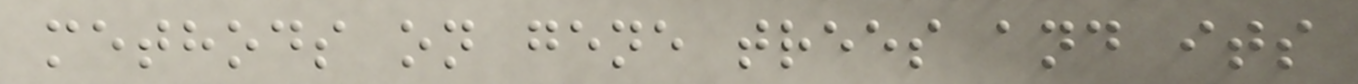methods on gene trees and its
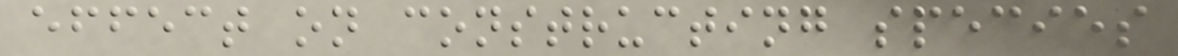effect on constructing species
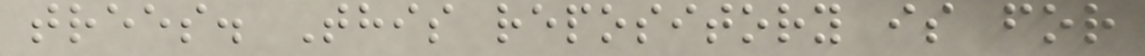trees. This repository is for
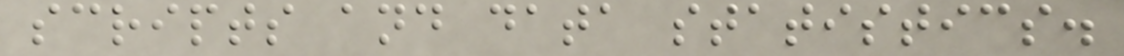scripts and data statistics.
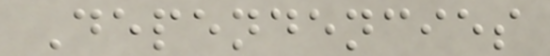Dependencies
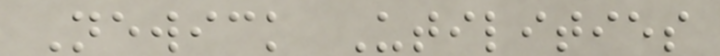Newick Utilities
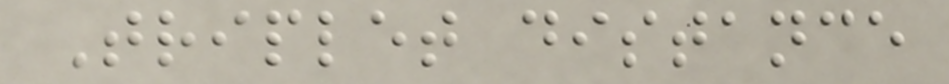Triplet distance
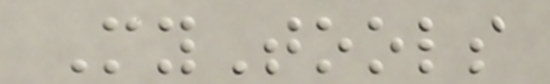MyTools
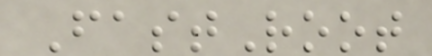FastRoot
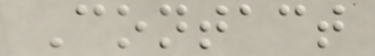Contact
